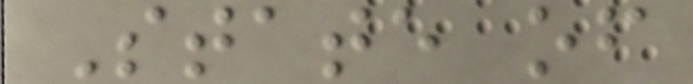State of
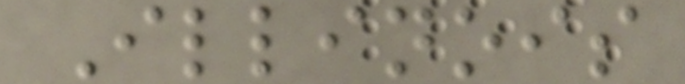Illinois
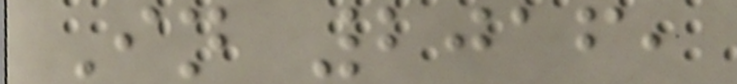In 2016,
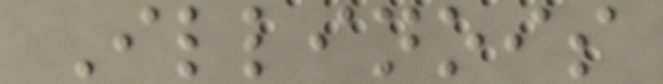Illinois
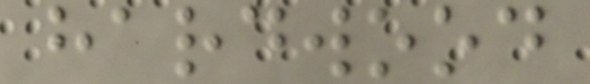hardwood
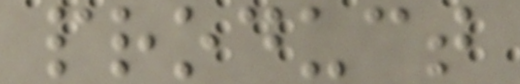product
